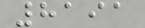8191
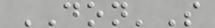DON'S
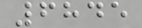6845
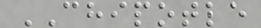CHIPOTLE
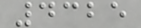4325
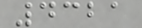4321
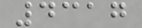4317
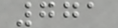771
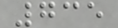735
